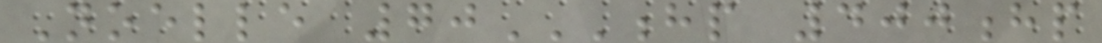Noelle 70HP 400HP
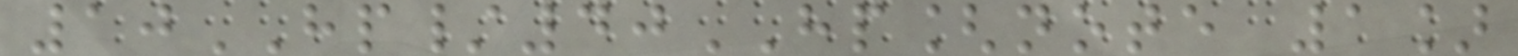10HP/40HP[note 1]
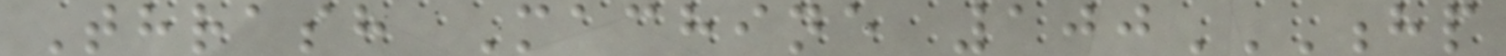Thrash Machine 100HP
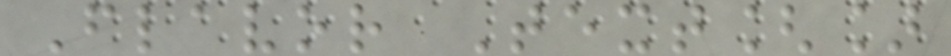Flavor Text[]
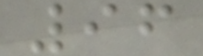96
